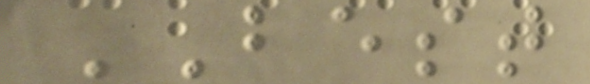BEST
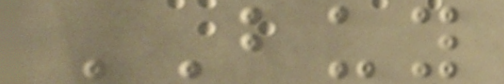BUY
